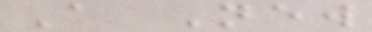A New
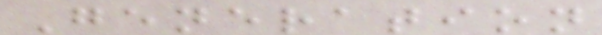Generation
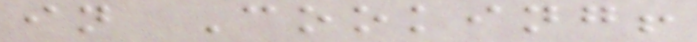in Cooking!
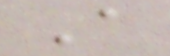A
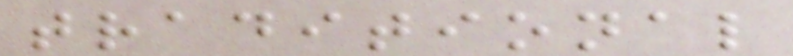traditional
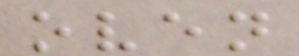oven
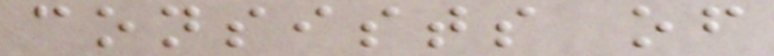consists of
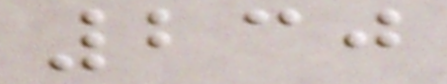230
